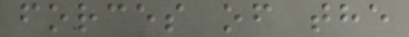forces of the
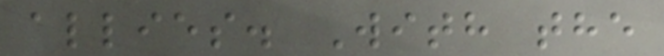allies. With the
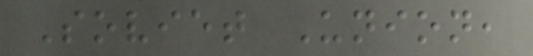Soviet Union,
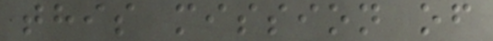this mission of
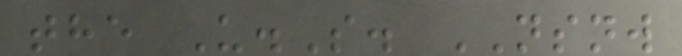the U.S. NSNW
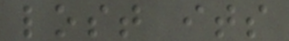lost its
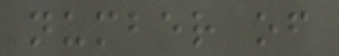number of
